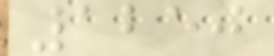1250
